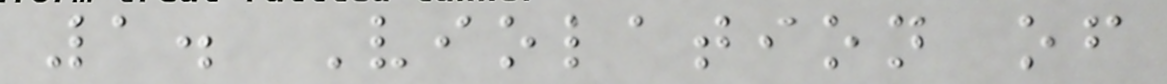1. Violation of
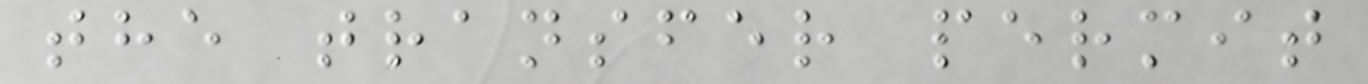the transfer permit
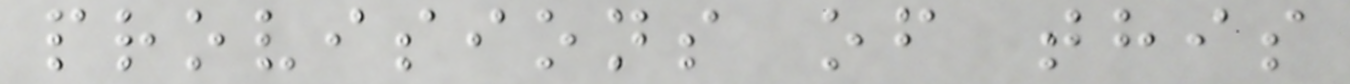provisions of this
